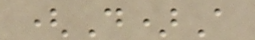(D)A
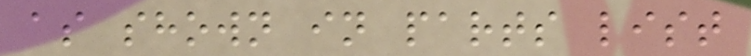as shown in parts list
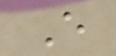E
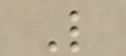L
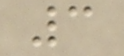3
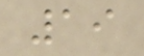19
